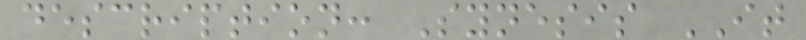description: Synesis IT
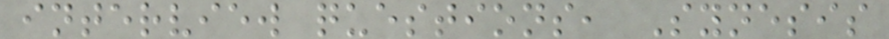interview questions, Synesis
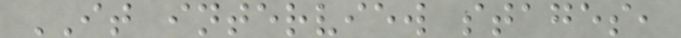IT interview stages,
